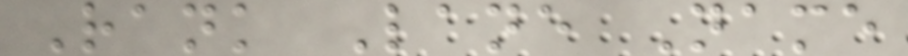Rank Lane Name
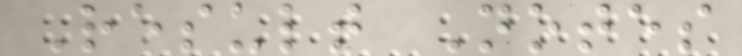Result Notes
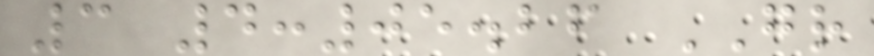3 4:05.26 GR
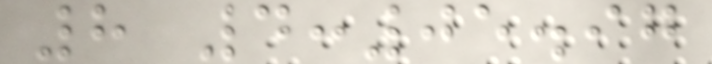8 4:05.97
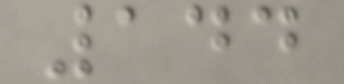144
